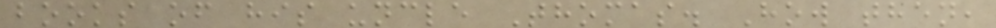books of his uncle Thomas. How then,
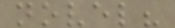novel?
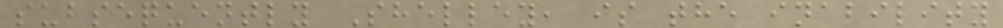subsequently Shelley, is the inability
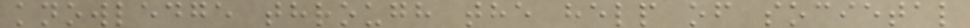knowledge through the help of societal
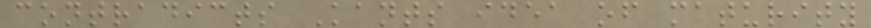contradicts Kants idea of maturity
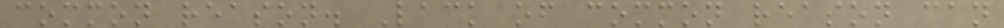common reason. Lack of common reason can
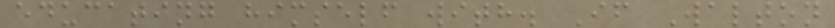educating himself with. If Walton
